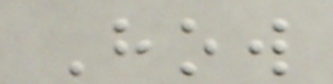How
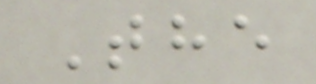The
